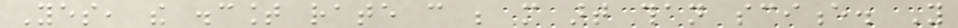Yes, the discount rate can be more art than science. You
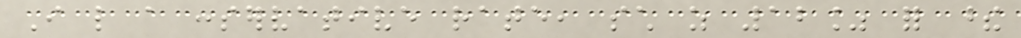I like a conservative rate, such as 12% for these
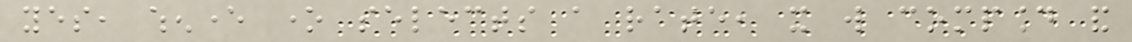yes, whenever one selects a rate, it will compound and
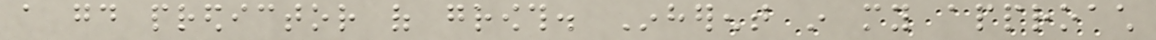a good predictor of growth. Inherent in my approach
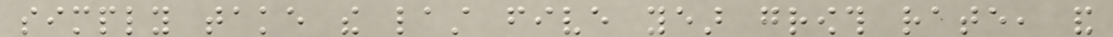simply take the last five year growth rate, and
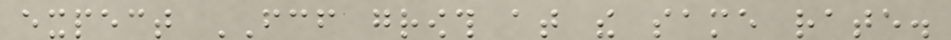expect FCF growth at the same rate.
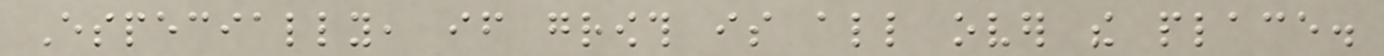Especially, if growth is all over the place.
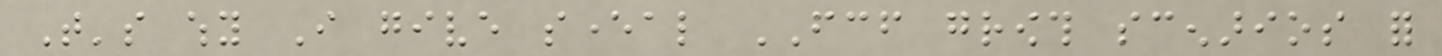That's why I give several FCF growth scenarios for
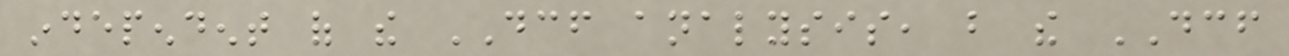independent of the DCF analysis, but the DCF
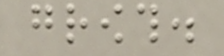growth.
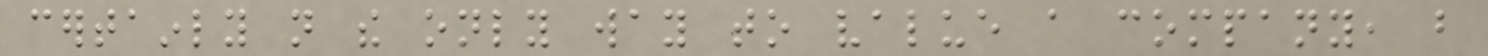certainly not the only way to value a company, but
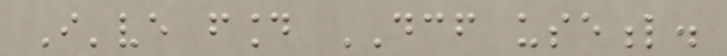I've found DCF useful.
